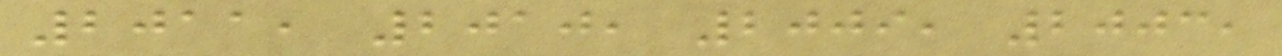2011, 2010, 2009, 2003,
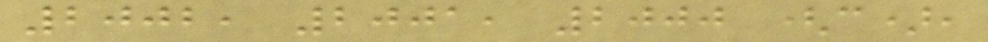2002, 2001, 2000 (c),
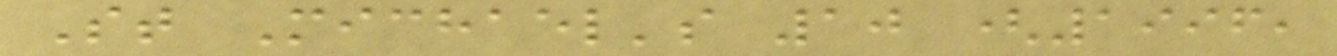St Michael's 10 (1996,
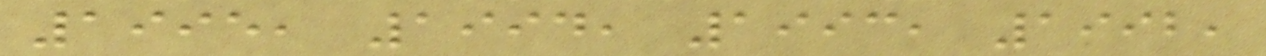1995, 1994, 1993, 1992,
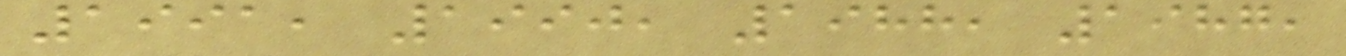1991, 1990, 1988, 1987,
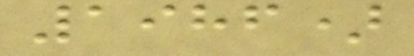1986)
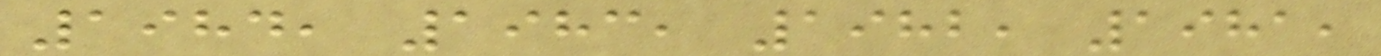1984, 1983, 1982, 1981,
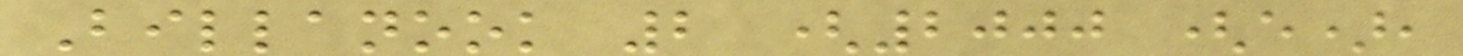Billanook 2 (2000 (e),
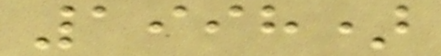1998)
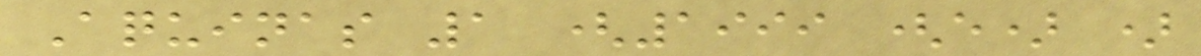Aquinas 1 (1999 (e) )
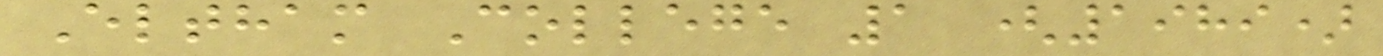Eltham College 1 (1989)
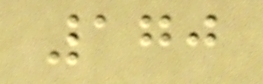170
